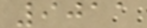9011
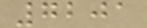7201
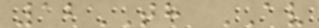12TH AV
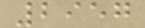2957
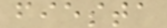fiesta
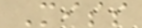Miss
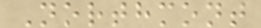Northmont
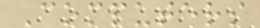Computers
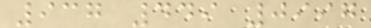937 449 0997
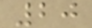20
